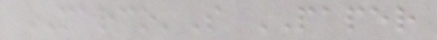MARCO'S PAPER
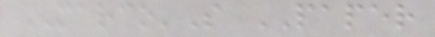MARCO'S PAPER
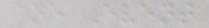ane Event
